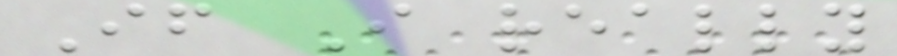If I really
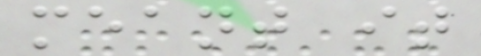meant it
